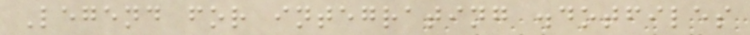Legend for integrating .dotfiles
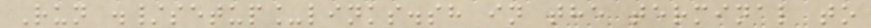Run ./setup_links.sh in the terminal to
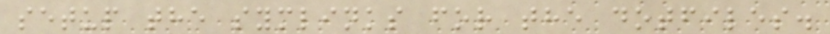setup the symlinks for the dotfiles.
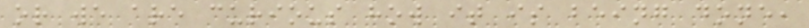or we are curious how it is being done,
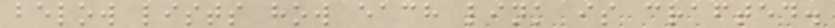below lists how each link is crafted.
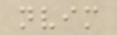nvim
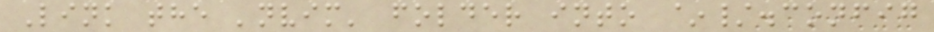Link the 'nvim' folder into ~/.config
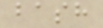bash
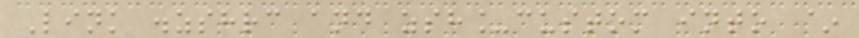Link .zshrc and zsh_custom into ~
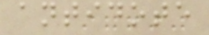antidote
